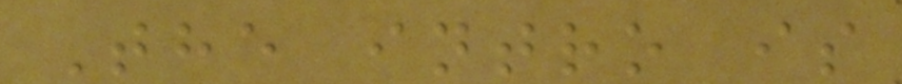The intro is
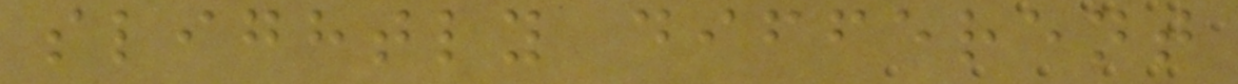slightly different
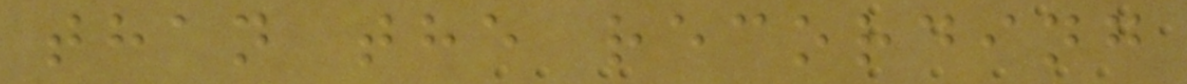than the recording
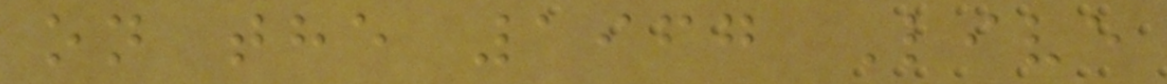on the 1967 Live
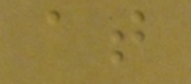at
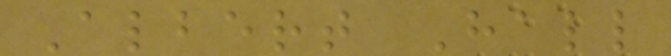Albert Hall
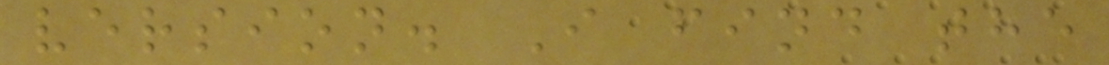version. I find the
